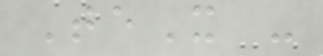TeX -
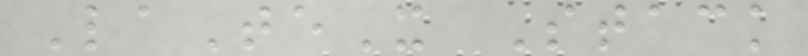LaTeX Stack
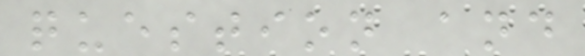question and
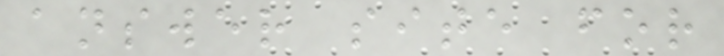answer site for
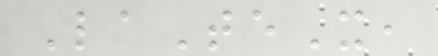LaTeX,
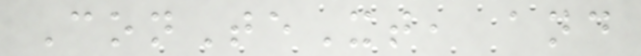ConTeXt, and
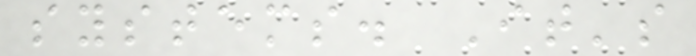systems. It's
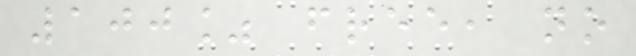100% free, no
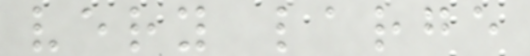very large
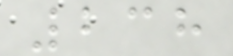238
